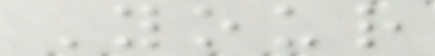Your
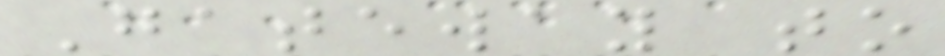Gateway to
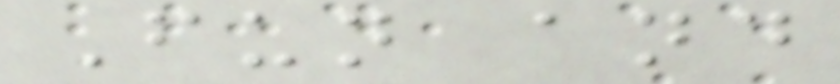Fun and
